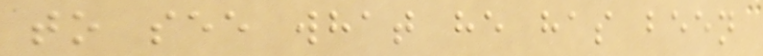to see what he has been
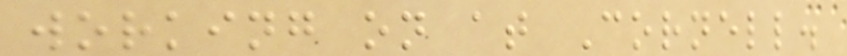working on at Cornell.
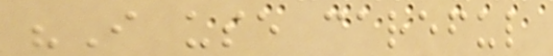"I use careful
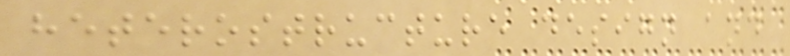heterostructure design and
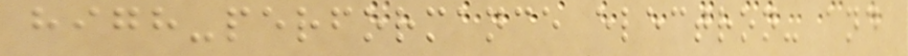high-performance electron- and
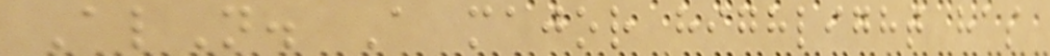AlN. A major highlight has
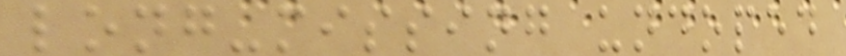long-missing undoped
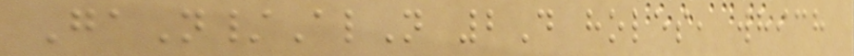GaN/AlN 2D holes, which
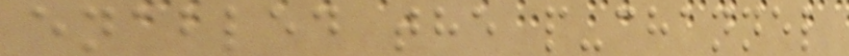enabled the p-channel
